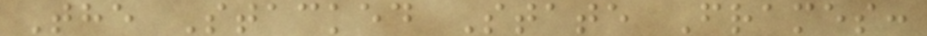The Stacked State Frames:
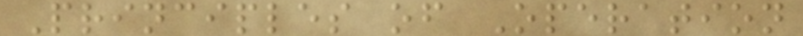Principles of Operation
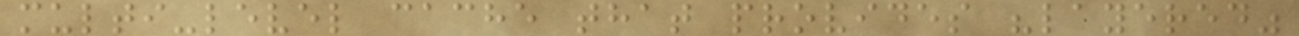multi-level cache that provides "layered"
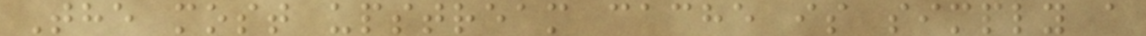The most upstream cache is simply a
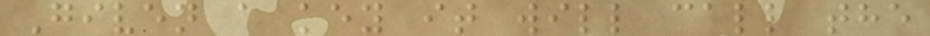Given a key it will call the
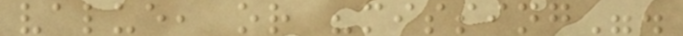value, or "missing".
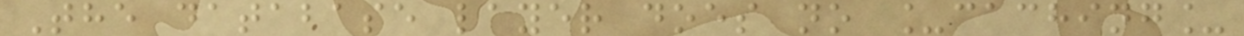The database layer does no _caching_
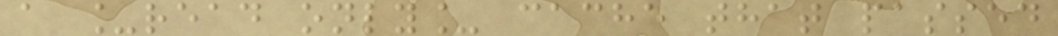a _read only_ cache that passed
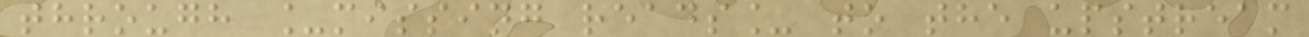through _missing reads_ to the upstream
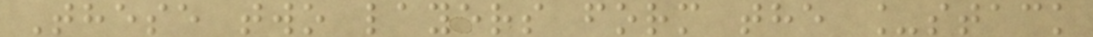These two layers form the _stack
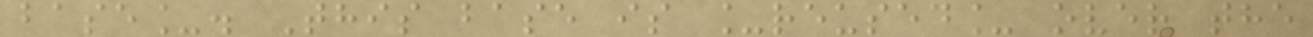base_. This base is _reused_ over the
